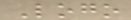Logo
